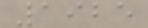1925
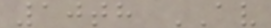10th AV
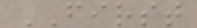FIRST
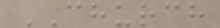CHURCH
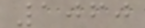1060
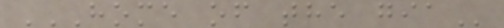HOME OF THE GIA
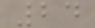24
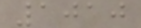1010
